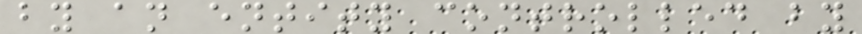by an entity controlled by
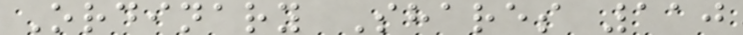Ordinary Shares 110
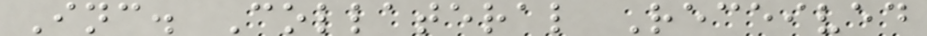Inc. Collateral Received
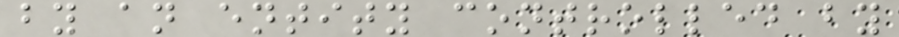by an entity controlled by
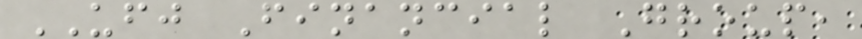UFJ Financial Group,
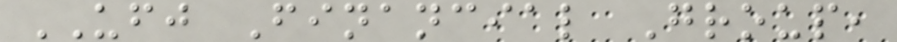UFJ Financial Group,
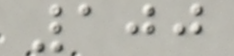100
